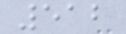512
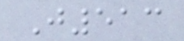J513
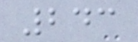243
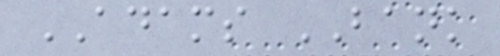ADAMS BANK
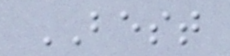BEST
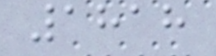1818
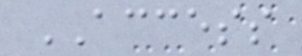ACCESS
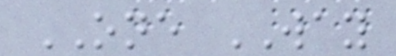ONE WAY
